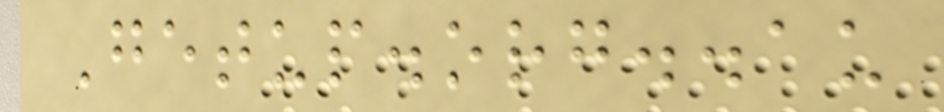Getup.org..au
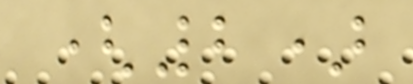(2)
